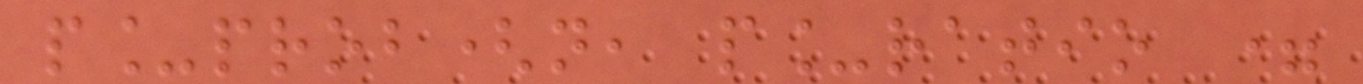p_prob(n, p_ratio =
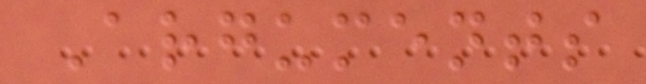Arguments
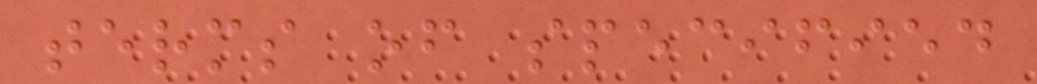terms of specified
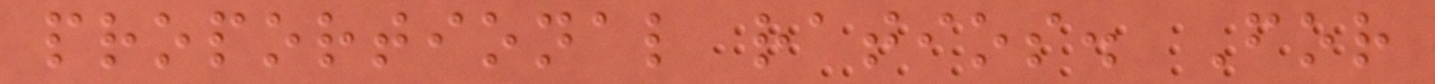proportional ratios. For
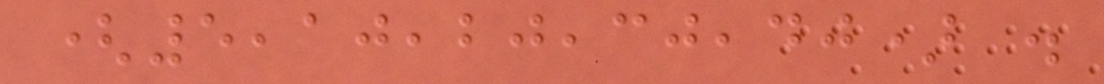(5,10,20,30,40) .
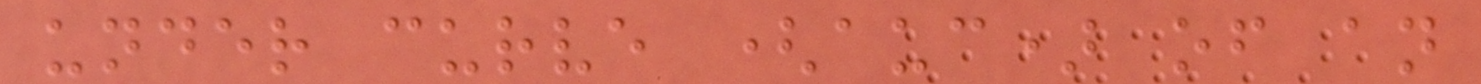under curve (auc) of an
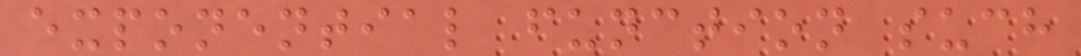exponential function such
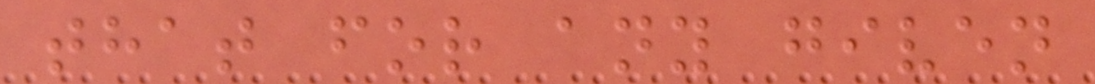that for any given
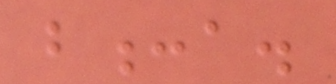b:a.
